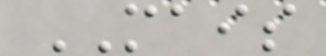MAIS
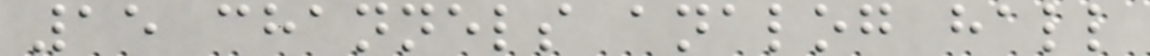15 channels analog hall
